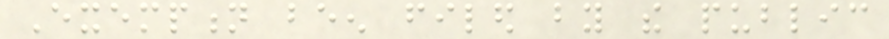Exemption been filed by the public
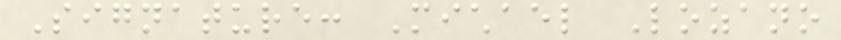Signature: Michael Lozano
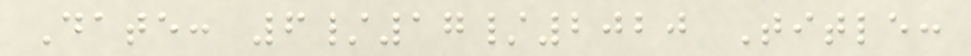Date: 6/17/2020 Title:
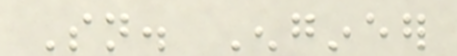Sn. Engineer
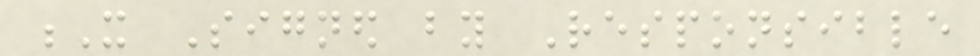X Signed by Responsible
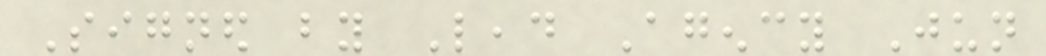Signed by Lead Agency Jun
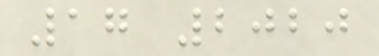17 2020
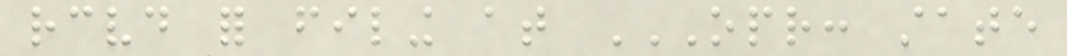received for filing at OPR: STATE
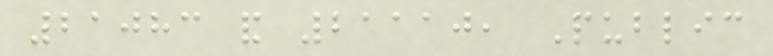21083 and 21110, Public
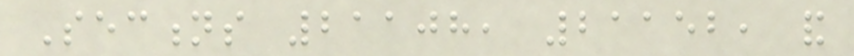Sections 21108, 21152, and
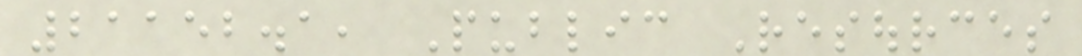21152.1, Public Resources
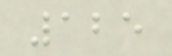125
